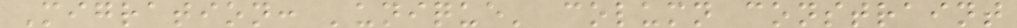Migration: 'unique' column constraint
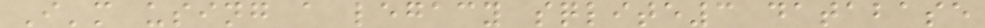I'm using a legacy sqlite3 database
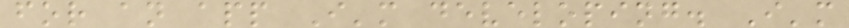for an app I'm developing. I'm
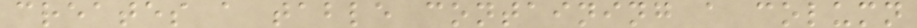creates a table containing a column
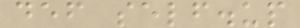def self.up
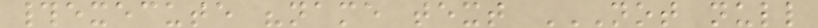#execute "name text NOT NULL
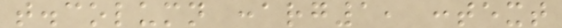t.column :arg1, :text
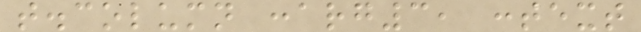t.column :arg3, :text
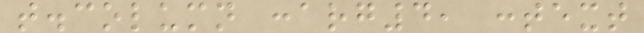t.column :arg4, :text
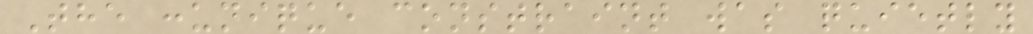The :unique constraint was quietly
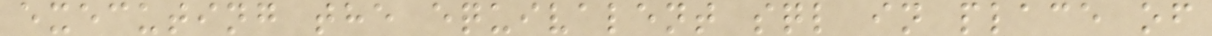executing the equivalent sql in place of
